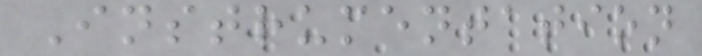Instrumentation
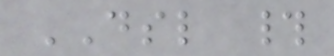DSL #
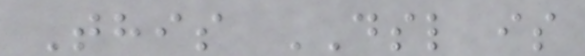This DSL is
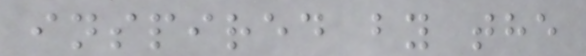inspired by the
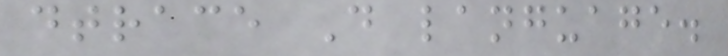dtrace D language.
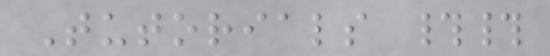Tutorials ##
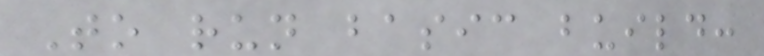To run basic build:
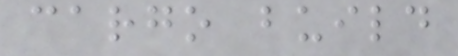cargo build
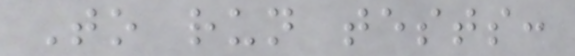To run tests:
